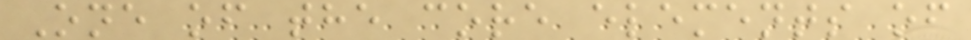One of the core elements of
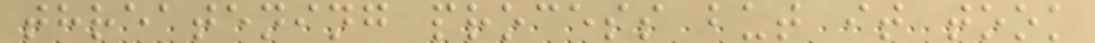threatening process but it took
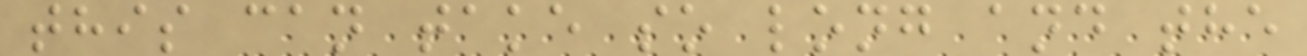this can take so long and the
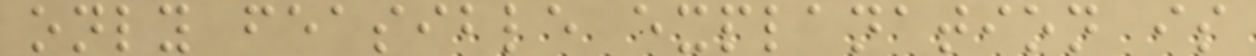only feasible explanation is
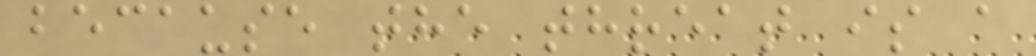because the threat is a
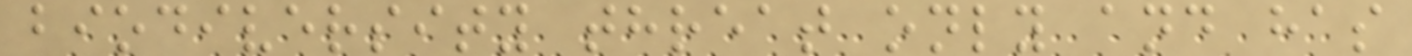biodiversity threat only and has
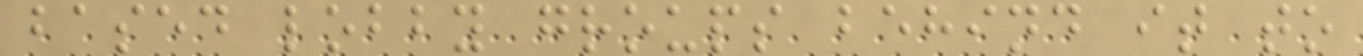based lobby groups behind it to
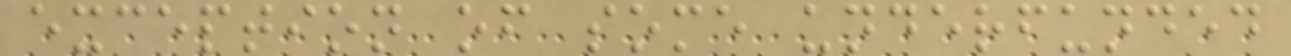exception of some underfunded
